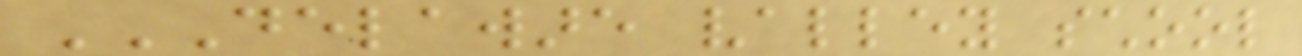DELAWARE VALLEY SCHOOL
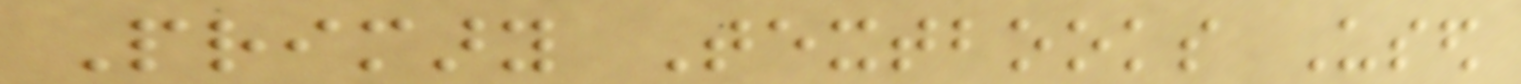Primary Textbooks Used
